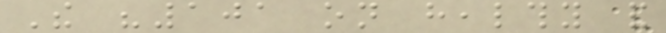The "101 on healthy and
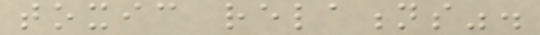toxic relations".
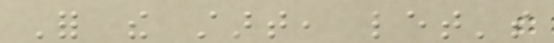For the start, let's
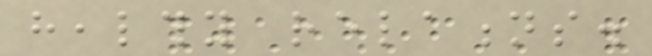healthy relations.
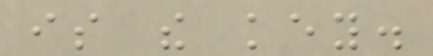is the key.
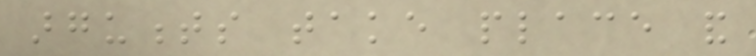arguments take place and
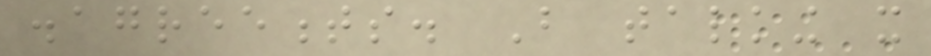disagreements. But talking it
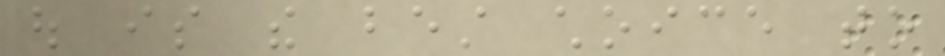out is the best choice to
